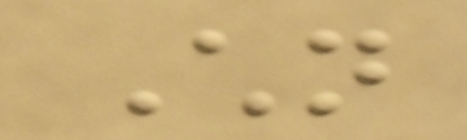Children
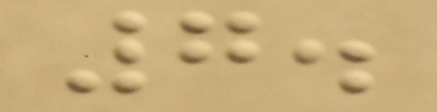7.
